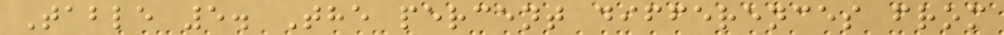Table 5. The percent differences from
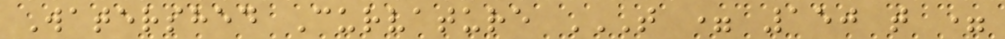Watershed Curvature T = 150 T =
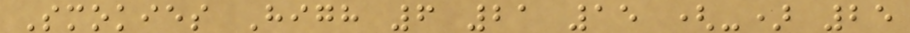Smokies High 6 21 15 (-) 25
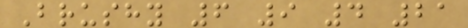Brushy 6 9 4 21
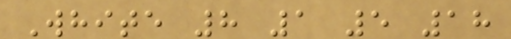White 8 1 5 18
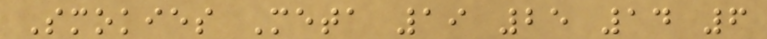Smokies Meta 19 25 14 6
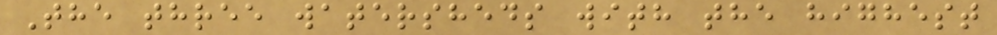The three watersheds with the highest
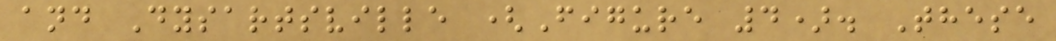and Dysartsville (Figure 4). These
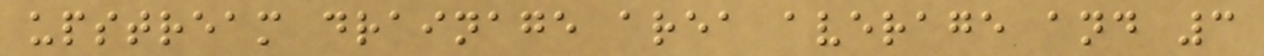upstream drainage area average and 3
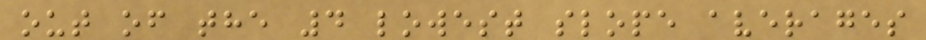out of the 4 lowest slope averages
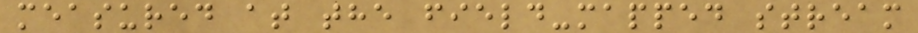measured at the field-mapped stream
